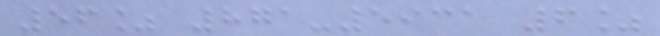56% 871-5931 6%
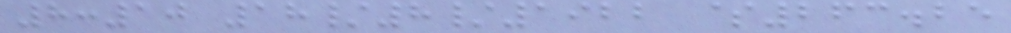8:10 18/8/1922 $263.25
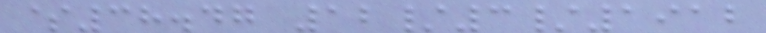$38.47 12/3/1912
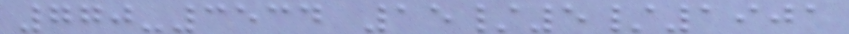770-3534 15/5/1901
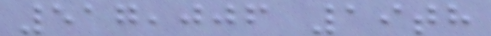517,006 19th
